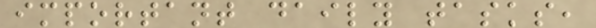important daily tasks,
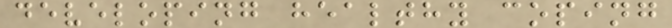developing healthy coping
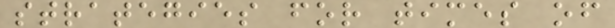strategies for times of
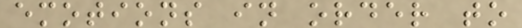emotions in order to
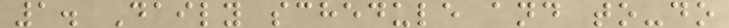1. Daily schedule and to-do
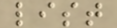list
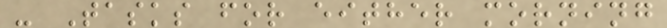- Tasks for either morning
